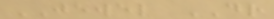JEWEL DR
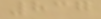837
